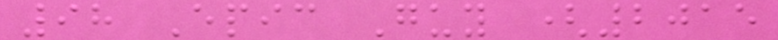98 Epic Guy (2015
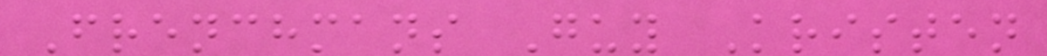Frenchmans Guy Kristen
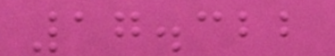17.322
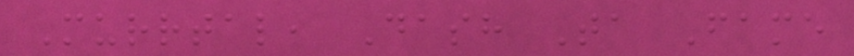Murrtal, Dash Ta Fame
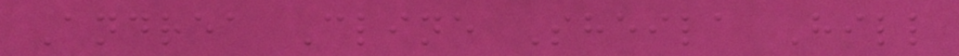Andrea Cline Sheila Hill
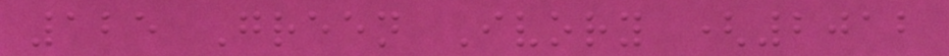125 Green Ivory (2012
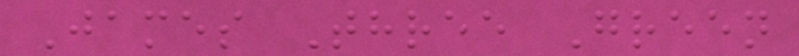James Three Green
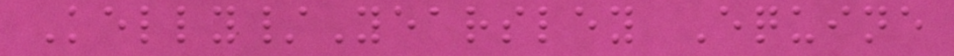Kelly/Yearsley Equine
